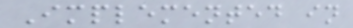Implemented in
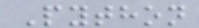Python
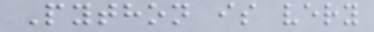Python is very
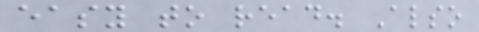easy to read. Also
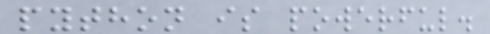python is powerful.
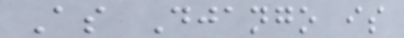As Django is
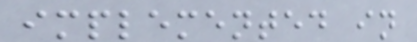implemented in
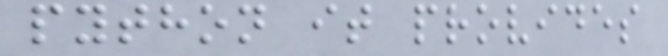python it provides
